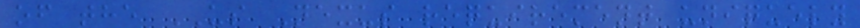of the US Nexus requirement uniquely
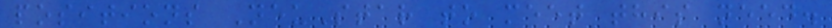positions NeuStar to meet this need.
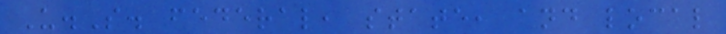U.S. federal, state, and local
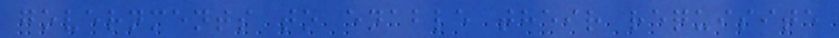governments to enable their requisite
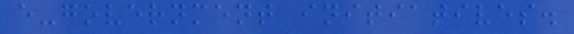e-government initiatives.
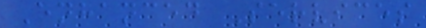Enhanced Services
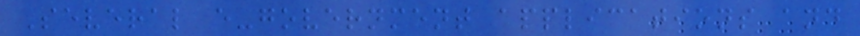Several e-government applications and
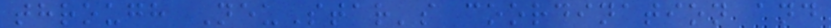through NeuStar's coordination and
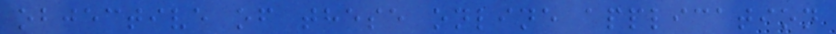objective of these online application
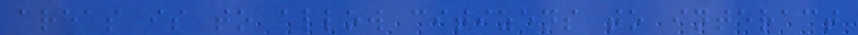areas is to allow citizens to interact
